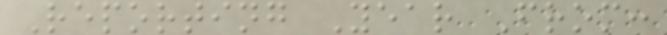Reporting Year From:
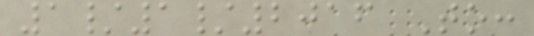1/1/2016 To:
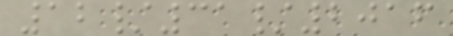12/31/2016
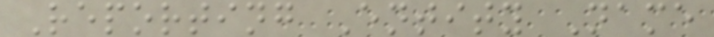Reporting Entity Name
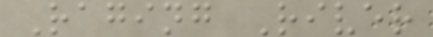Raging River
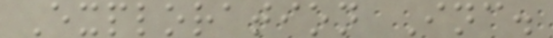Exploration Inc.
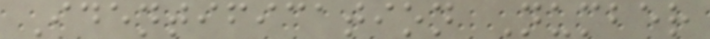Identification Number
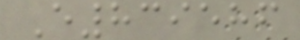E839586
